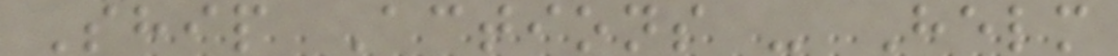Ship Actions - Helm
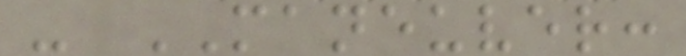- MANEUVER:
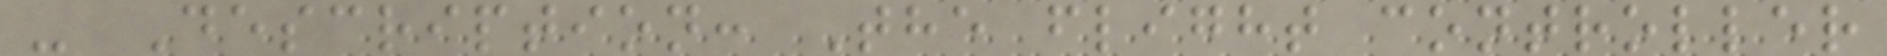- Description: The flight controller
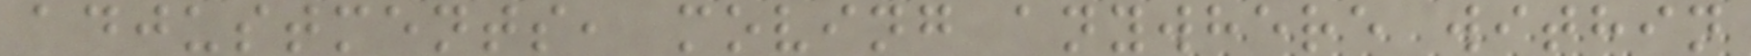adjustments, moving anywhere within
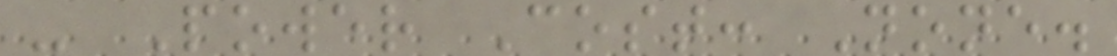- Power Cost: None.
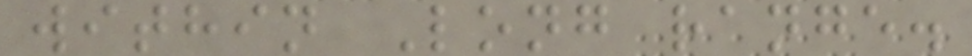within Long range.
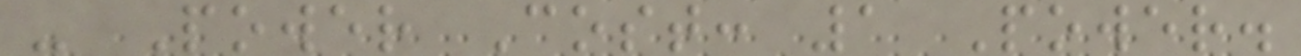- Power Cost: 1 Power.
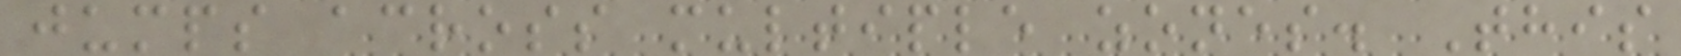jumps across multiple zones. This
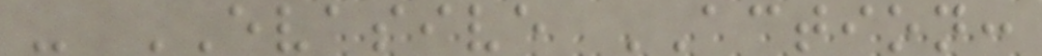- EVASIVE ACTION:
